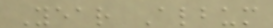Year Album
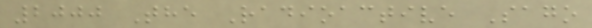2000 The Radioactive Sago
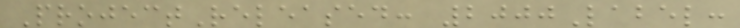ProjectReleased: 2000Label:
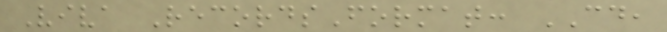Viva RecordsFormat: CD,
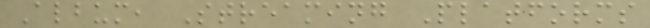Album, Streaming Platforms
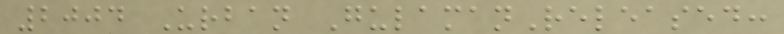2004 Urban GulamanReleased:
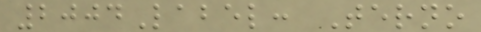2004Label: Terno
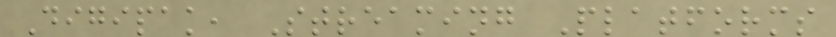Digipak, Streaming Platforms
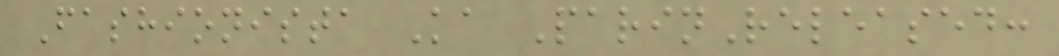Fashionista Ka ParinReleased:
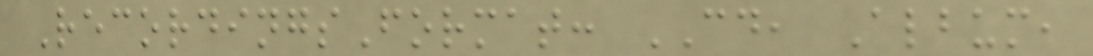RecordingsFormat: CD, Album,
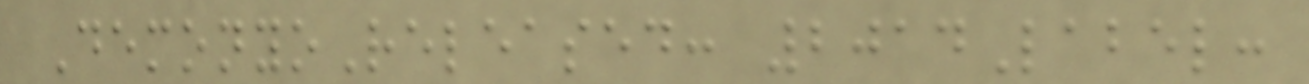DemonyoReleased: 2014Label:
